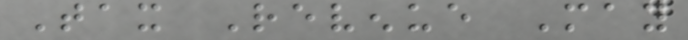Tax Revenue May
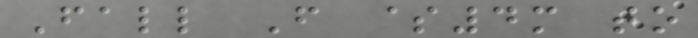Fall From $4m to
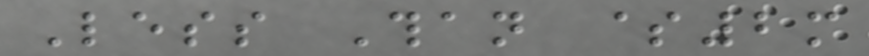Less Than $2m
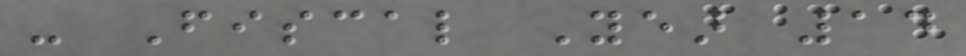- Fiscal Year 14
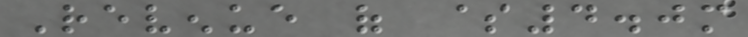Revenue of $4.0m
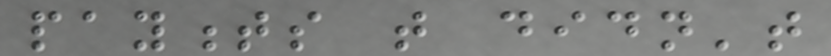payments that didn't
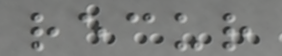recur
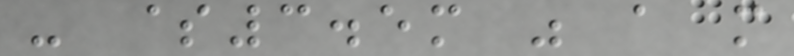- $3.5m was a more
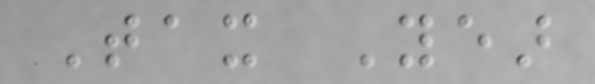Tax Year
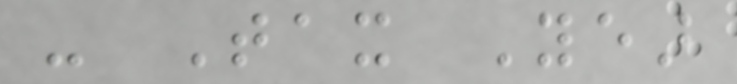- Tax Year
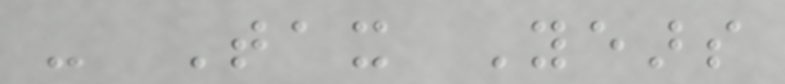- Tax Years
